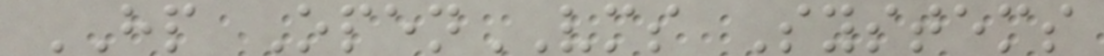HP OpenVMS Systems
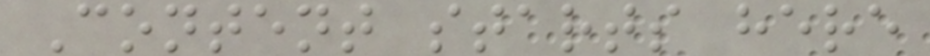Content starts here
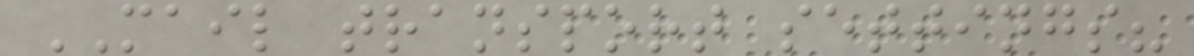MAIL transport settings?
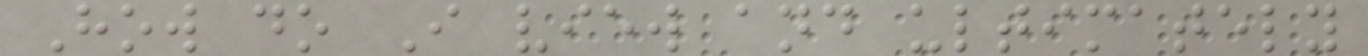How do I view and ultimately
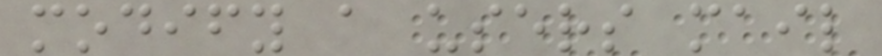modify a users mail
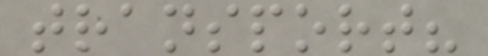transport?
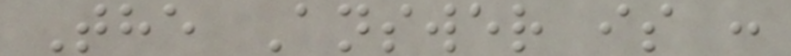The Answer is :
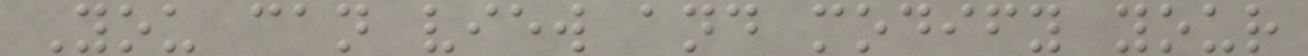You can view and modify your
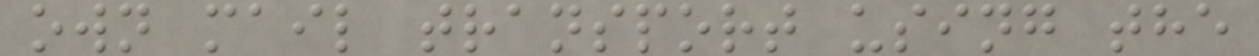own mail transport using the
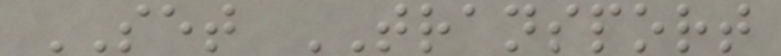SET TRANSPORT
